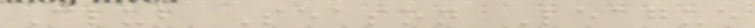Club Season League
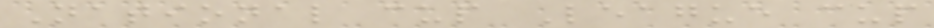National cup League cup
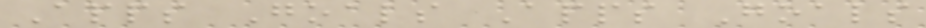Apps Goals Apps Goals
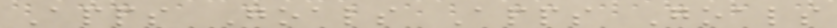Apps Goals Apps Goals
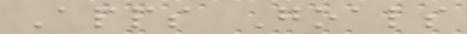Apps Goals
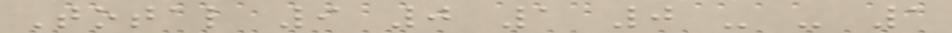Total 9 0 1 0 - - 1
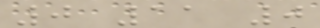0 11 0
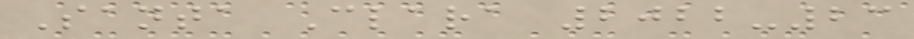Santa Clara 2022-23
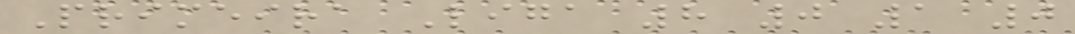Primeira Liga 8 0 1 0
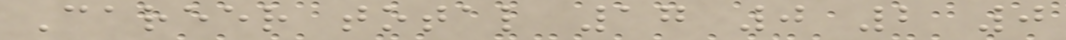Career total 17 0 2 0
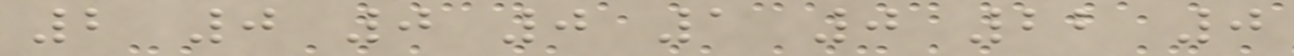2 0 0 0 1 0 22 0
